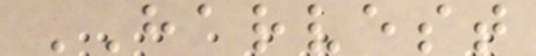HARVEST
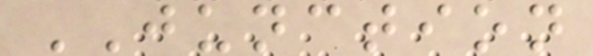JUNCTION
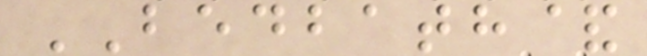BEDBATH&
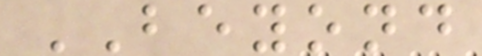BEYOND
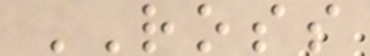ROSS
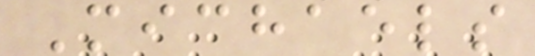Michaels
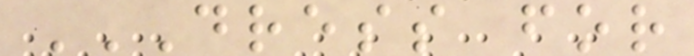DRESS FOR
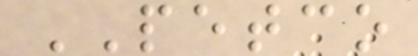PETCO
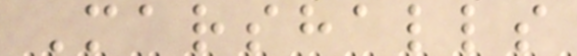Marshalls
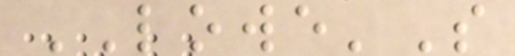LOWE'S
